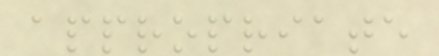appropriate
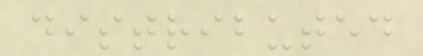distributed
